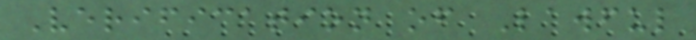Verification of Lawful
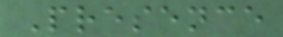Presence
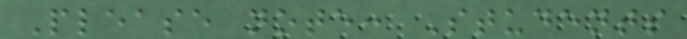Please note: Students
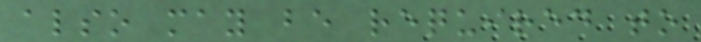also may be required to
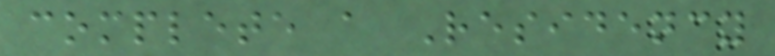complete a Residency
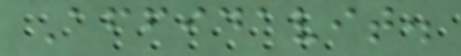Affidavit.
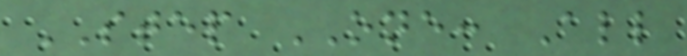STEP ONE: All
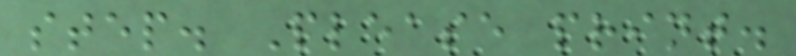step. Please print.
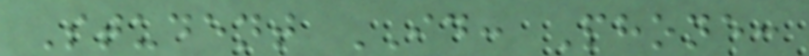Student ID: Phone:
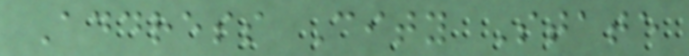Address City State
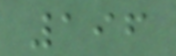196
